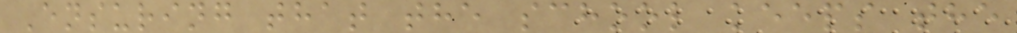Ensuring that the school keeps the
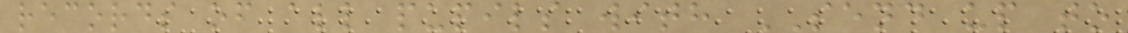records of all pupils with SEND up to
